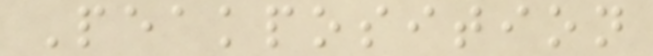Peakposition
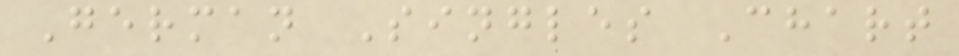German Singles Chart
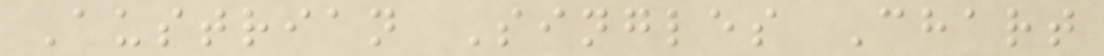Austrian Singles Chart
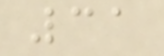31
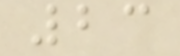23
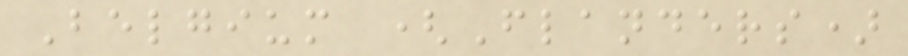Belgium (Flanders)
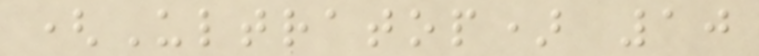(Ultratop) 10
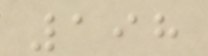198
